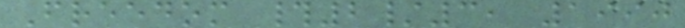Freedom #2/3, 1990
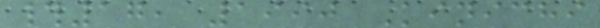#17, 1990 Kinichi
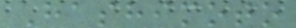Hashimoto
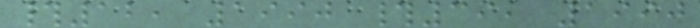#12, 1990 #39, 1990
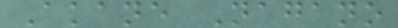Akane Nagano
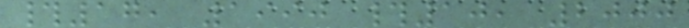#17, 1990 #10, 2000
